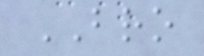BRO
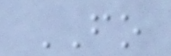FO
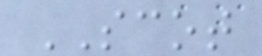SCOT
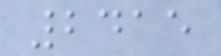2415
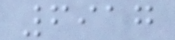6917
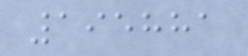195881
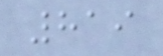819
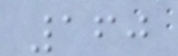160
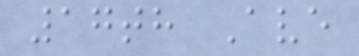17th Ave
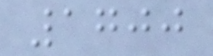1700
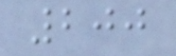200
